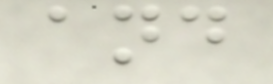and
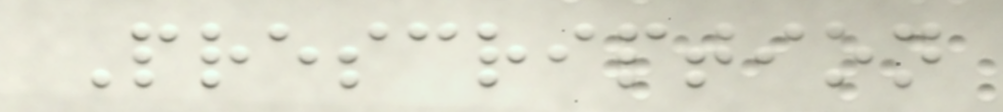Prescription
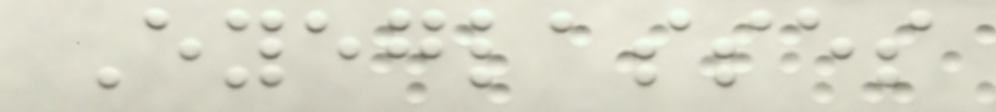Eyeglasses
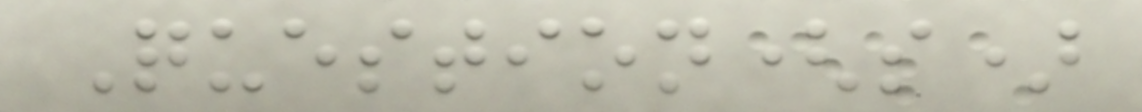Question(s)
